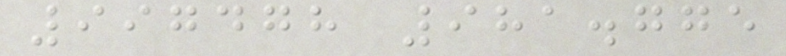997478 981.775
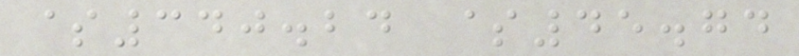$340.24 $45.74
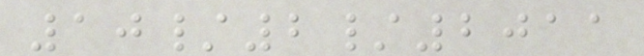10/2/2011
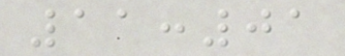11:01
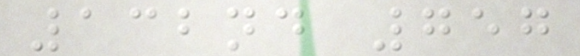132nd 757
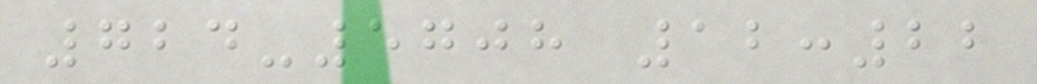724-5708 12:22
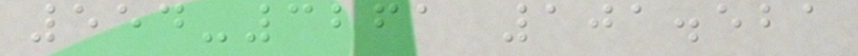554-3261 101.521
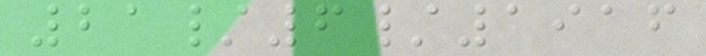21/6/1916
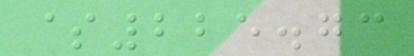$225.73
